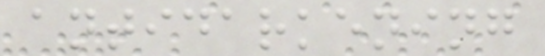antidarkening
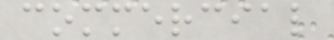commercial
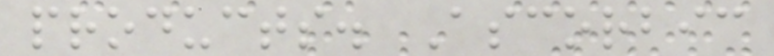products. Ascorbic
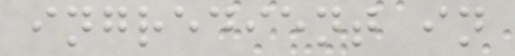ingredient in
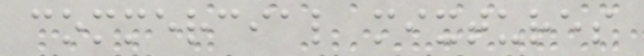commercial mixtures
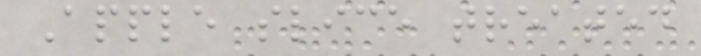Apple slice treated
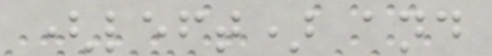(left) and
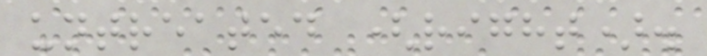untreated (right).
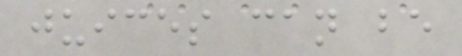juices can be
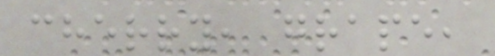cherry, grape,
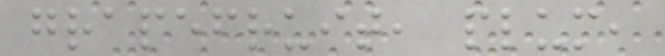grapefruit, plum,
